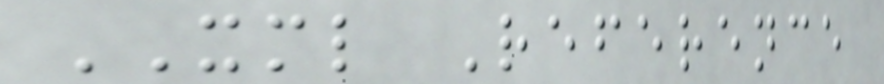XML Reference
